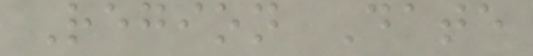Region Date
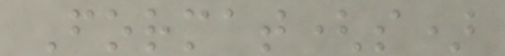Format(s)
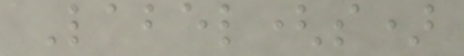Label(s)
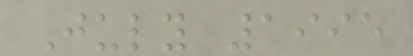July 1995
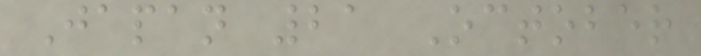Japan 21 October
